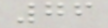76
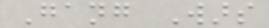Gang Wars
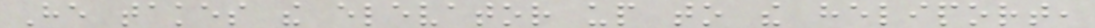He takes the elevator up to the heliport,
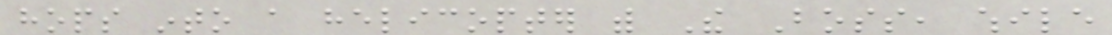hops into a helicopter with The Boss, while
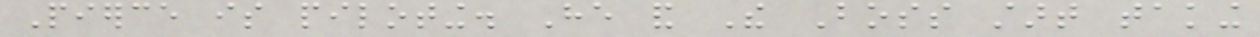Pierce is piloting. He and The Boss start taking
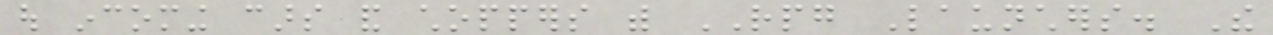out incoming cars and choppers with RPG Launchers. The
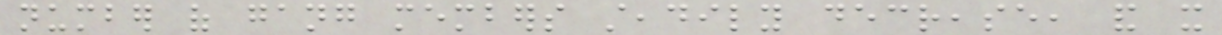number of gang members steadily decrease, and it
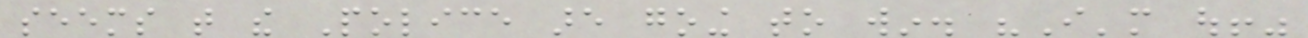seems that the Police are going to win. "I'm out!"
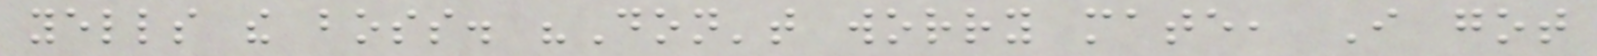yells the boss. "Don't worry mate, I got
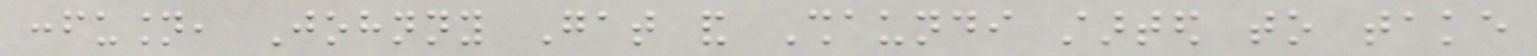confusion, Johnny Gat and Shaundi started to take
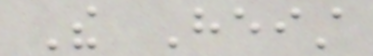The Heist
